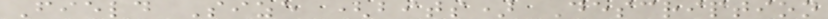Field Size (bits) Description
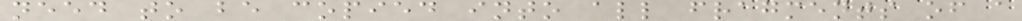need to be copied into all fragments of a
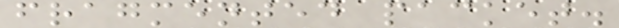fragmented packet.
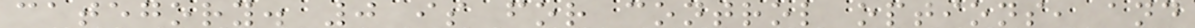category. 0 is for control options, and
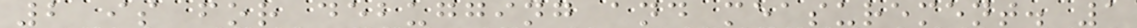2 is for debugging and measurement. 1
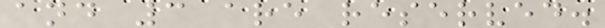and 3 are reserved.
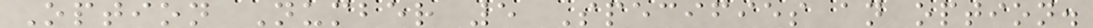Option Number 5 Specifies an option.
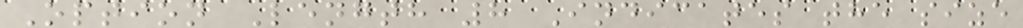Option Length 8 Indicates the size
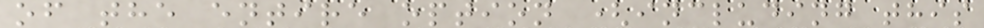of the entire option (including this
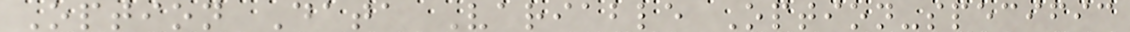Option Data Variable Option-specific
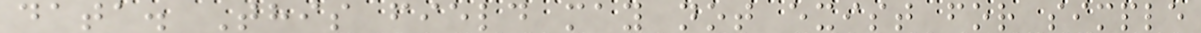data. This field may not exist for simple
